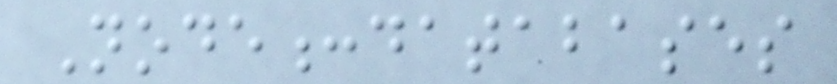Node:databases
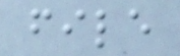file
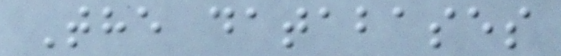The databases
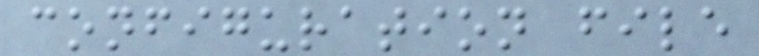configuration file
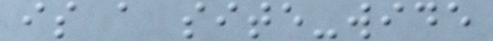is a site-wide
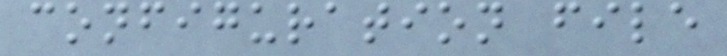configuration file
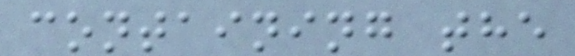containing the
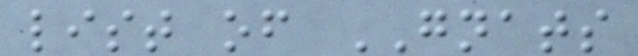list of GNATS
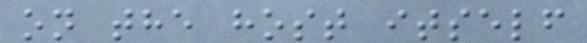on the host itself
